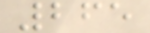265
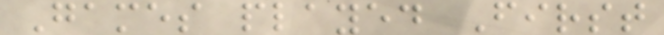Games played First
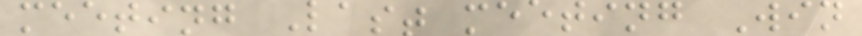meeting Last meeting Win
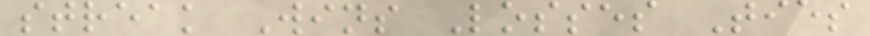streak Wins Losses Ties
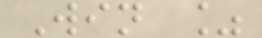Win %
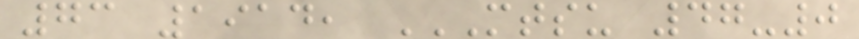73 1914, MTSU 47-0
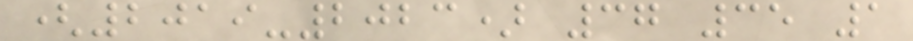(2019-2023) 37 35 1
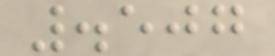.507
